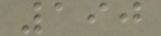190
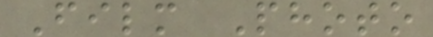Film Photo
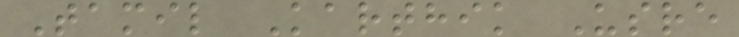Tamil Karthik Usre
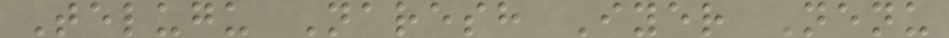Telugu Naresh Iyer Nenu
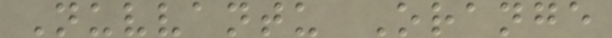Nuvvantu Orange
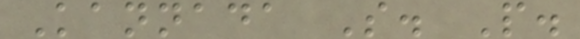Kannada S. P.
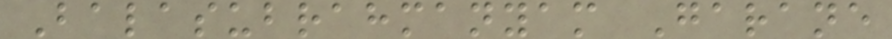Balasubrahmanyam Garane
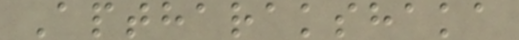Aptharakshaka
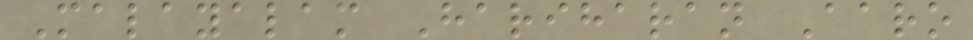Malayalam Hariharan Aaro
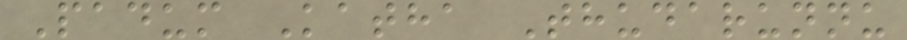Padum Katha Thudarunnu
